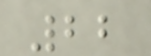22
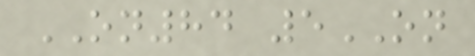ON84 5ON
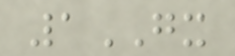1GX
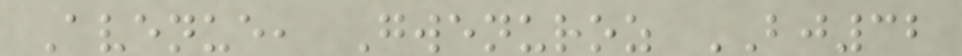Avenue, Gwenuroz BJ32
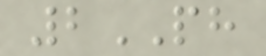2PH
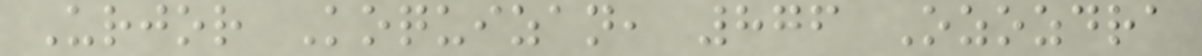Urjor Koquizan, 876 Ozozdra
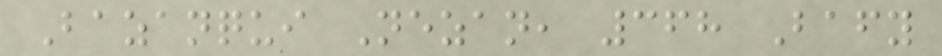Bazanqui Nezan, 368 Bafy
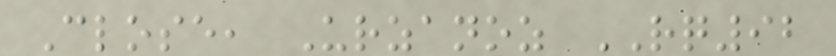Close, Urzanoz RQ92
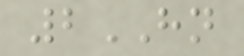2HN
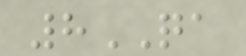8QA
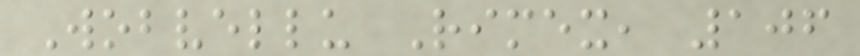Wobvellu Rimex, 106
